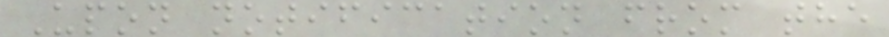Upon notification from the
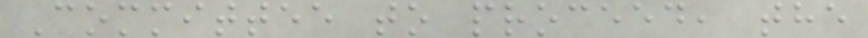Committee to proceed, the
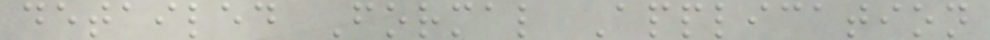detailed Formal Application
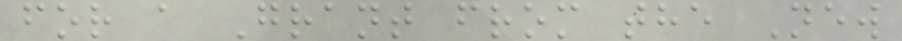for a Grant from the New
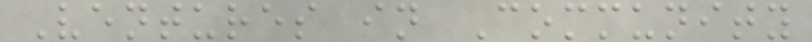Ventures in Community
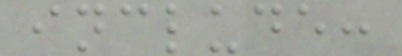include:
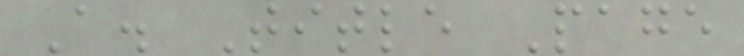A. Title Page
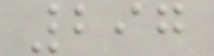297
